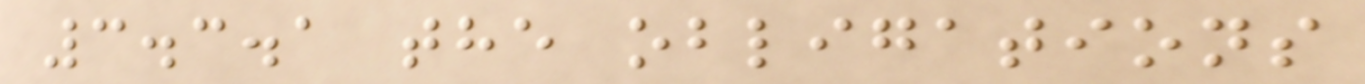3.3.1 the obligations
